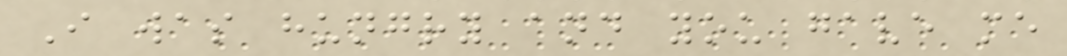I was hungry and you gave me
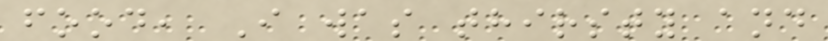food, I was thirsty and
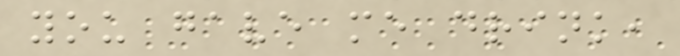you gave me drink,
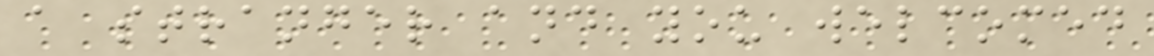a stranger and you welcomed
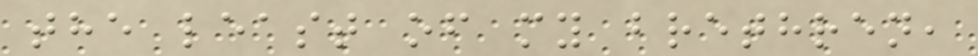the least of my brethren,
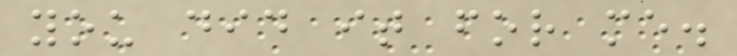you did it for me.
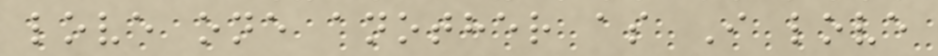love one another as I love
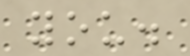you.
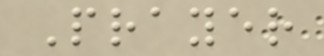Prayer
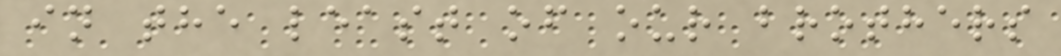in the least of our brothers
